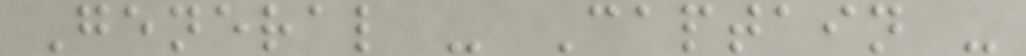General - Captain -
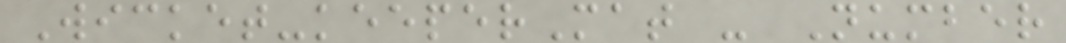Wicket-keeperMat - Number
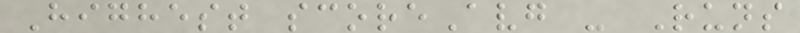Highest scoreAvg - Runs
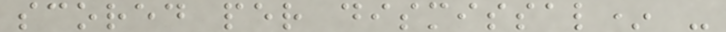scored per dismissal* -
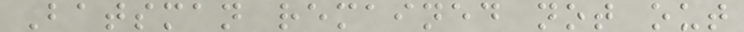Batsman remained not out
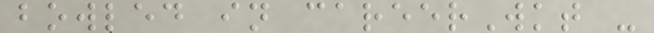bowled in careerWkt -
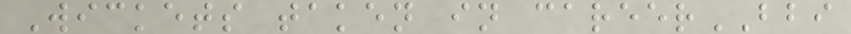Wickets taken in careerBBI
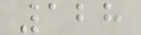128
